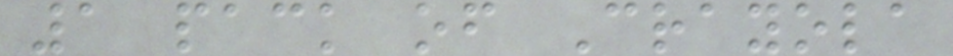1 pack of Crayola
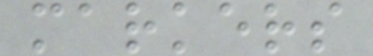markers
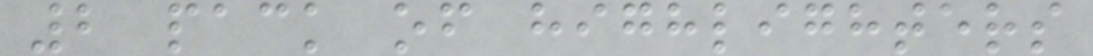2 pack of highlighters
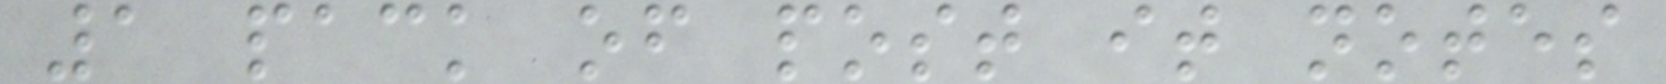1 pack of post it notes
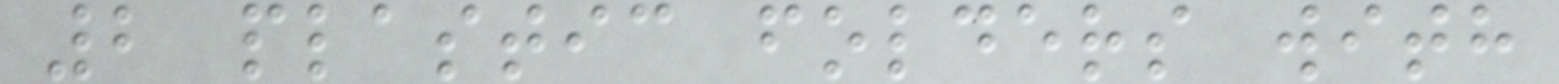2 plastic folders with
